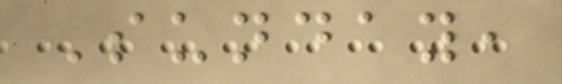Sunday,
